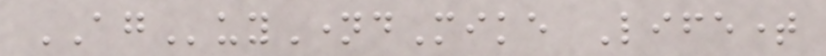AGuyNamedMike Lifetime
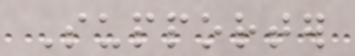Supporter
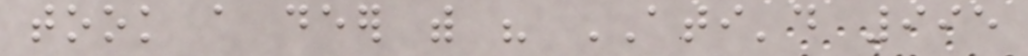took a deer with his ATI'd 995
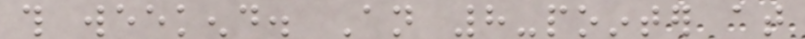this weekend. An 8-pointer at
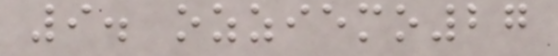9. ozziemo27
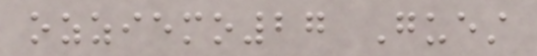ozziemo27 Guest
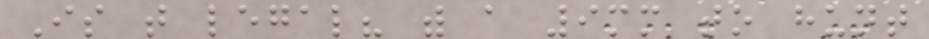Is that legal? with a 9mm to hunt
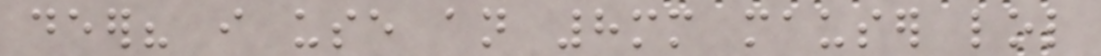deer? i use an 8mm mauser lol
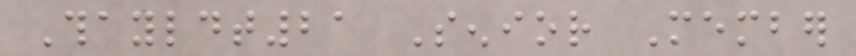Thayldt21 Senior Member
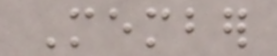Member
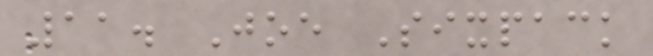11. Joe Sixpack
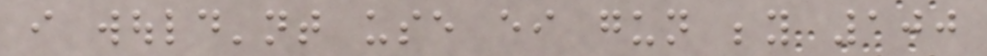i would'nt use either gun beyond 100
